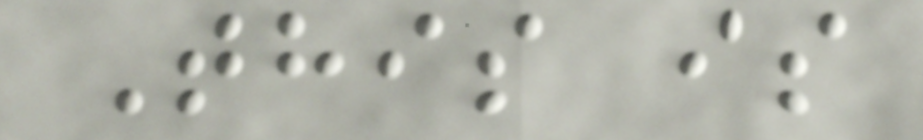This is
